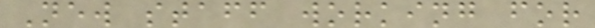New staff working for
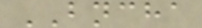BNCHA
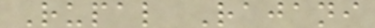Rupal Rajani
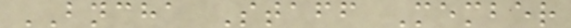BNCHA Staff Member
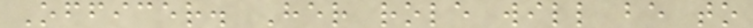Officer. Her role will be to
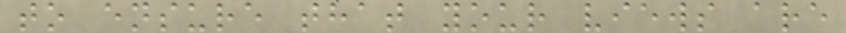to ensure that your views are
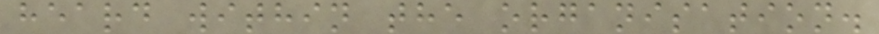heard within the organisation.
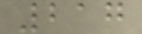217
